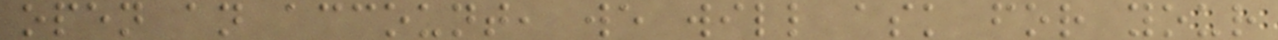open an account, we will ask for your
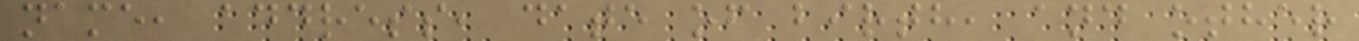name, address, date of birth, and other
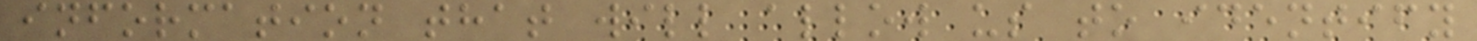information that will allow us to identify
